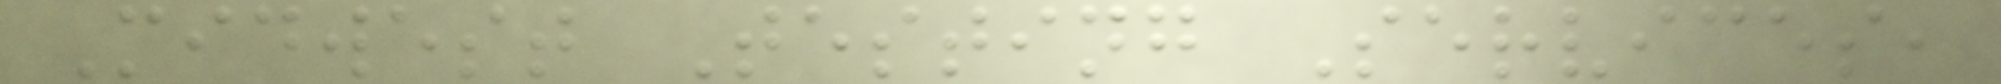Midwest Testing Services,
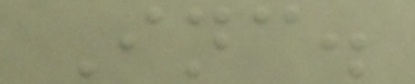Inc.
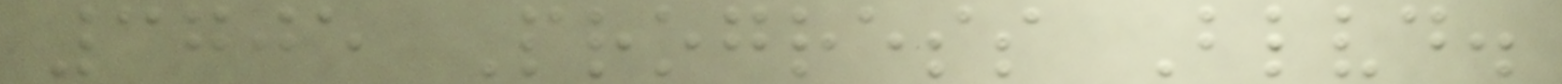3705 Progress Blvd.
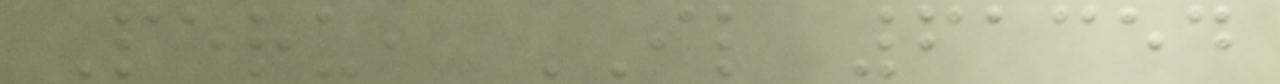Peru, IL 61354
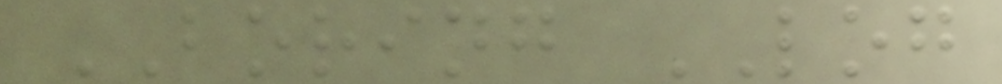BORING LOG
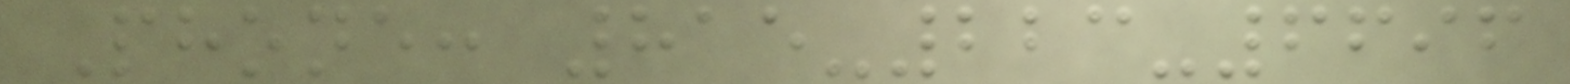Phone: 815-223-6696
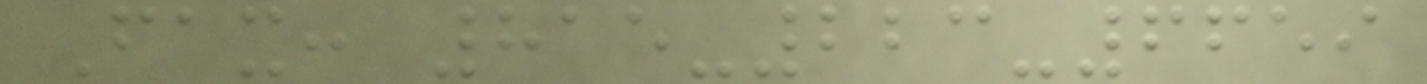Fax: 815-223-6659
